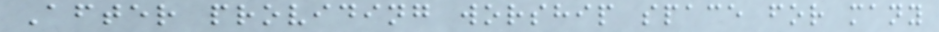After providing worship space for many
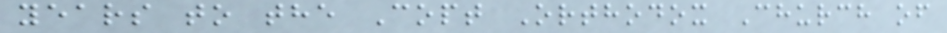years to the Copt Orthodox Church of
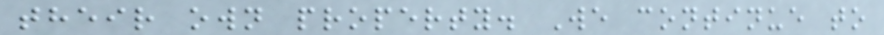their own property. We continue to
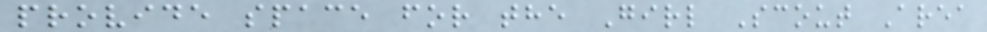provide space for the Girl Scout Area
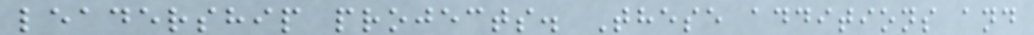leadership projects. These additions and
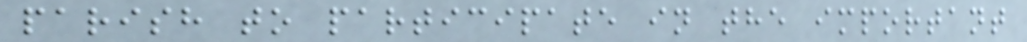parish to participate in the important
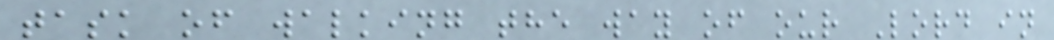task of walking the way of our Lord in
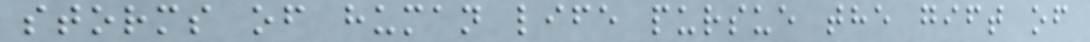storms of human life pursue the gift of
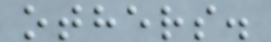others.
